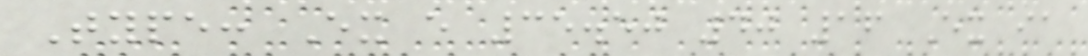Type: Ex e 35.50 40 16 Ex ia
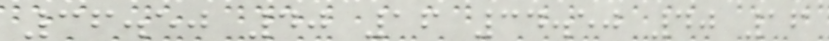36.50 40 16 34.50 40 16
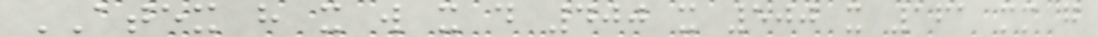ATEX h x w x d 400 x 500 x 161 mm g
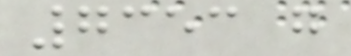7353 g
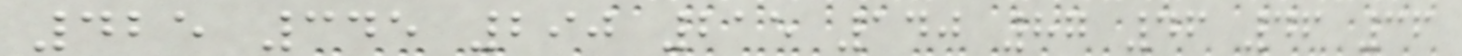425 345 290 215 140 87 46 46 36
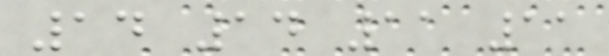14 14 11 11
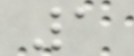1
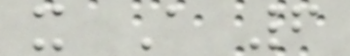x A 6
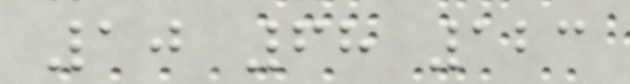10 68 123
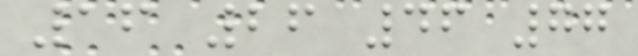16 26 46 77
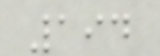194
